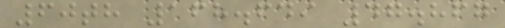60th 168.649 47.867
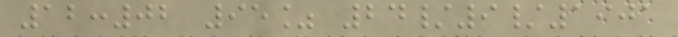12:02 95% 24/9/1901
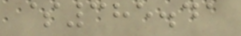$385.41
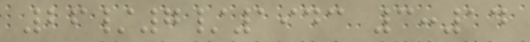26/7/1943 3:14
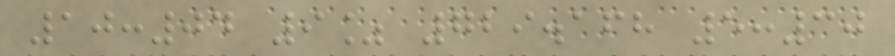10:04 9% 729.168 5:30
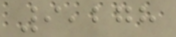9,278
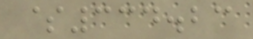$334.23
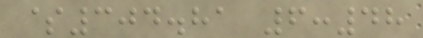$304.81 6:48
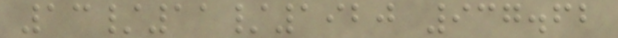13/11/1920 937.62
